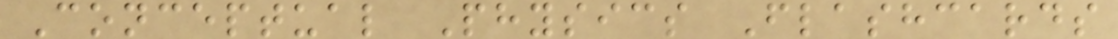Conceptual Physics Flashcards
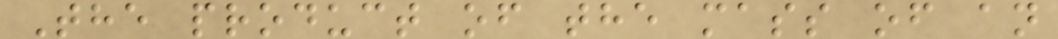The product of the mass of an
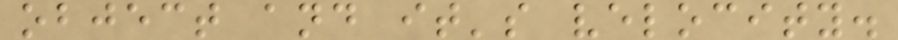object and it's velocity.
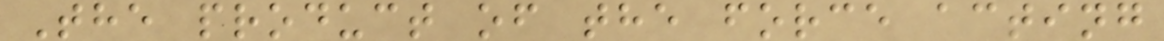The product of the force acting
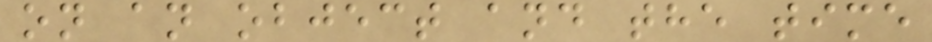on an object and the time
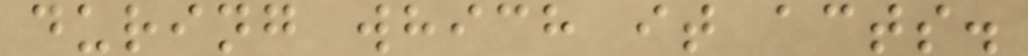during which it acts.
